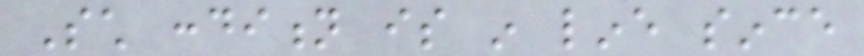Such condition is in line since
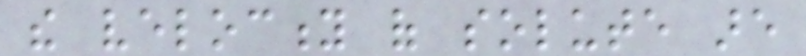the velocity of solute are
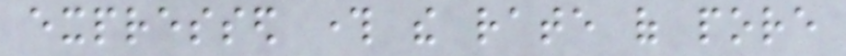expressed through the rate of pore
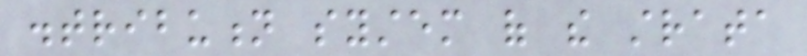distribution system of the strata
